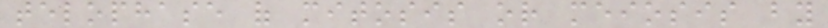telophase of mitosis or meiosis by
